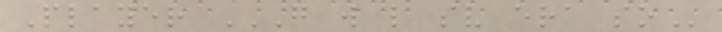Player G W L SV ERA SO
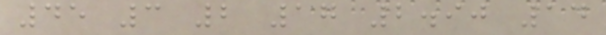45 3 2 17 2.90 14
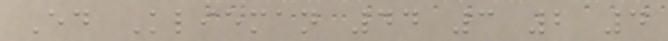Ed Klieman 44 3 2 4
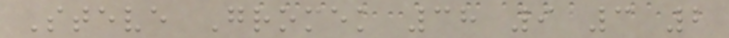Steve Gromek 38 9 3 2
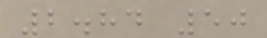2.84 50
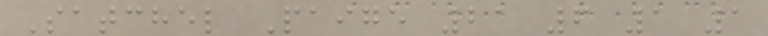Satchel Paige 21 6 1 1
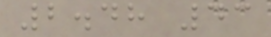2.48 43
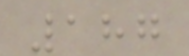187
